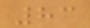83
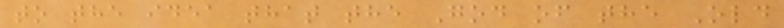to the idea that the God of the Old
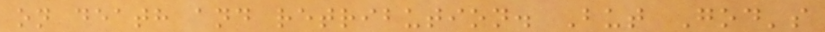on death and retribution. But God's
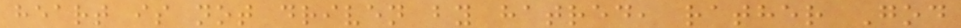heart is not driven by hatred, rather God
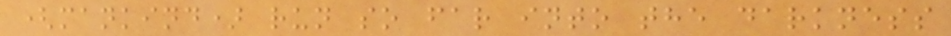(mankind) run so far into the darkness
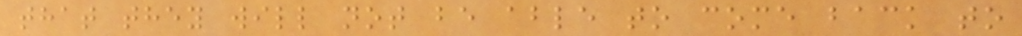that they will not be able to come back to
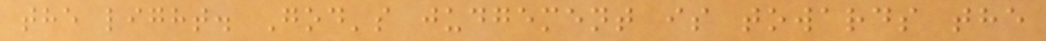the light. God's judgement is towards the
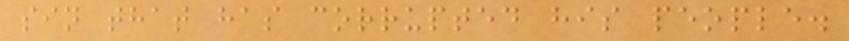sin that has corrupted his people.
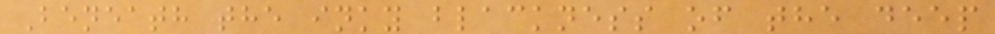Beneath the inky blackness of the deep
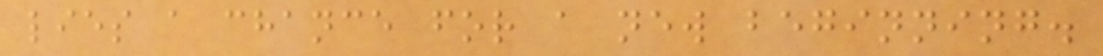lies a chance for a new beginning.
